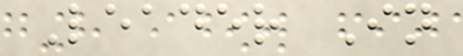Leader In
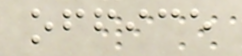office
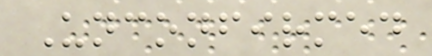Unconfirmed
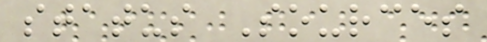status Sources
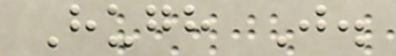Hugh J.
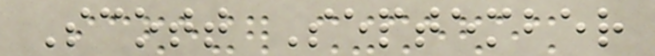Scott September
